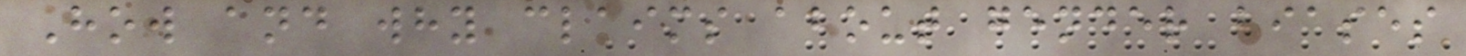How and why claims about gender biases
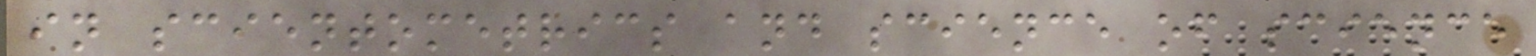in scientometrics and science of science
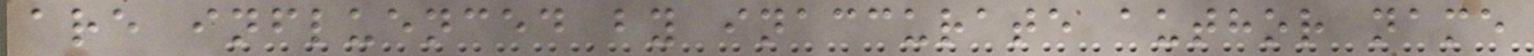are influenced by inaccurate author name
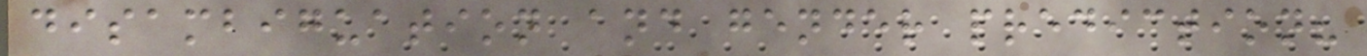disambiguation and gender prediction?
